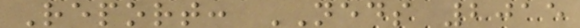Report: NEDS 2015
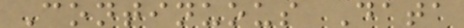Continuous Data
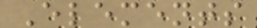Elements
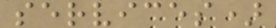services)
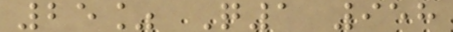25% Q1 958
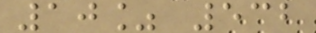10% 532
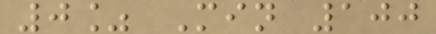0% Min 100
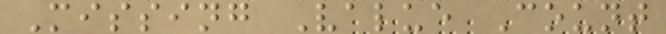Missing Value Count
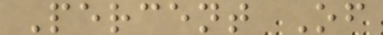Percent Of
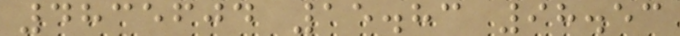4835604 15.83 98.53
